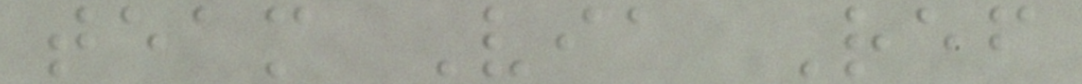team Via Ref
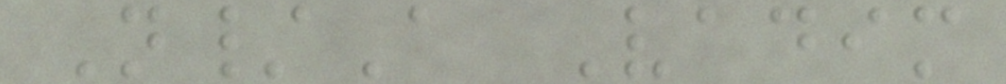N/A Vadim
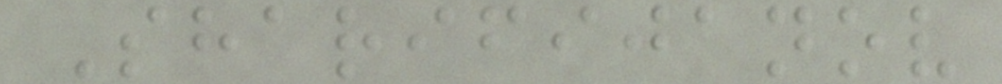Sharifijanov
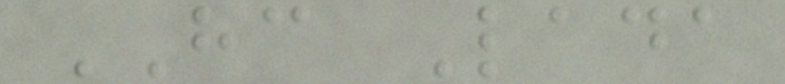HC Lada
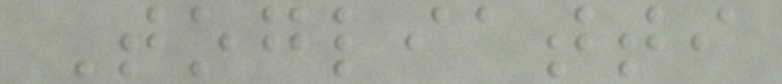Togliatti
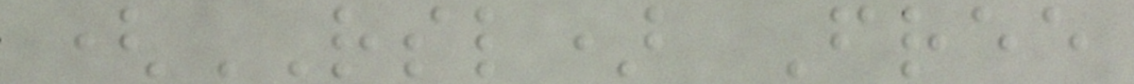(RSL) Free
